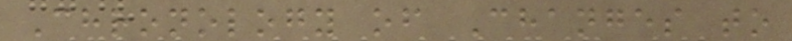Chronology of Changes to
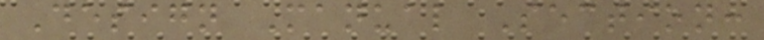Design Manual Section:
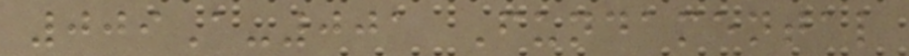009A-001 Fundamental
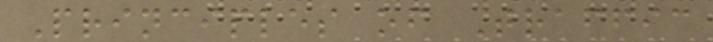Principles of Traffic
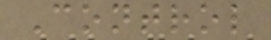Control
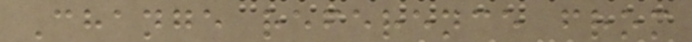Change reference from
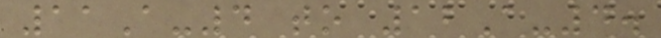11A-4 to 12A-4.
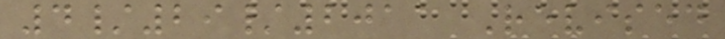4/29/2011 Revised
